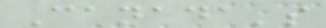Canada's
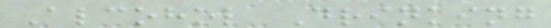Alcohol Drinking
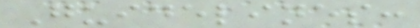Guidelines:
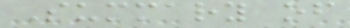Summary of
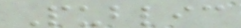Public
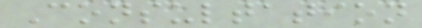Consultation
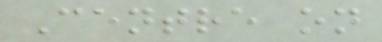Centre on
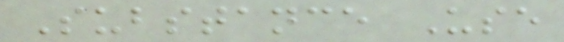Substance Use
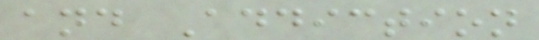and Addiction
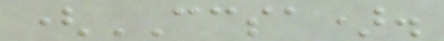(CCSA).
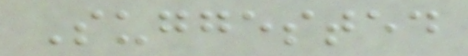Suggested
